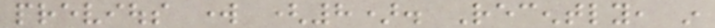previous work (8). Recently, in
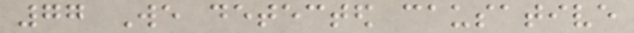77 We detected causative
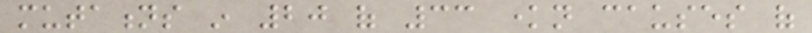mutations in 20 of 33 known causes of
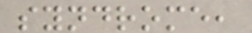syndrome,
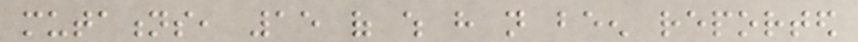mutations, 15 of which have not been reported
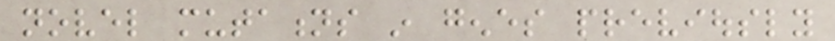novel mutations in genes previously
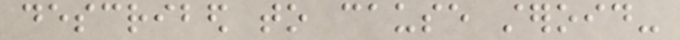described to cause steroid-
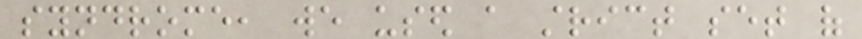syndrome, we used a strict set of
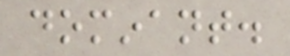dominant.
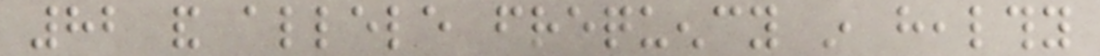82 and allele frequency in healthy
